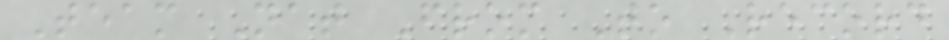Team Nat From To Record
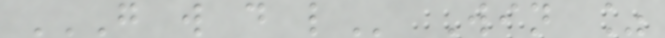G W D L Win %
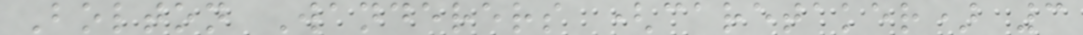Bolton Wanderers (caretaker) 3
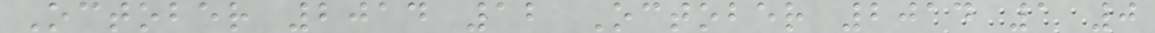October 2014 12 October 2014 1 0
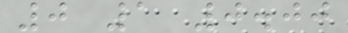0 1 0.00
